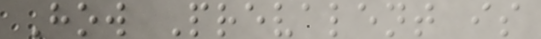How Prevalent is
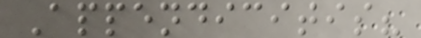Appendicitis?
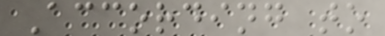According to
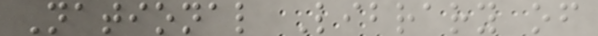National Library of
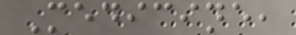Medicine,
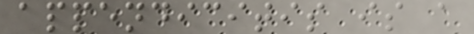appendicitis is a
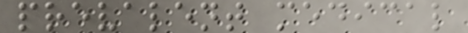prevalent medical
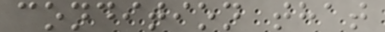condition that
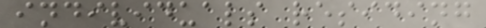individuals residing
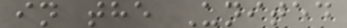in the United
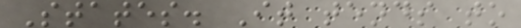States. It tends to
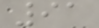91
